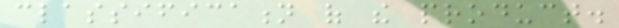classification of the product.
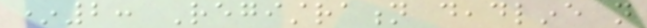*2: Registration deadline not
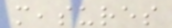measures
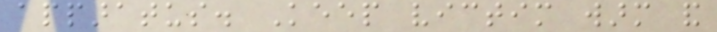apparatus. Keep victim warm and
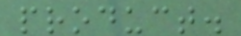product.
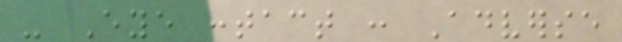- Eye contact : Adverse
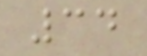34
